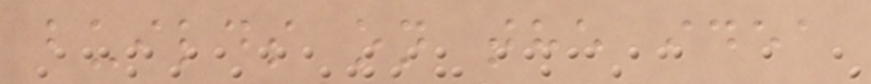builds on the idea
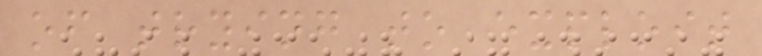of trying to exploit
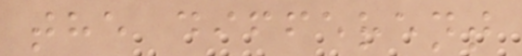the different
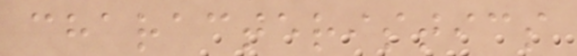characteristics
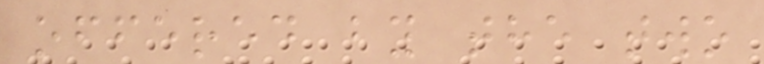offered by the two
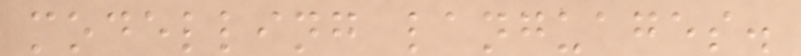modelling languages.
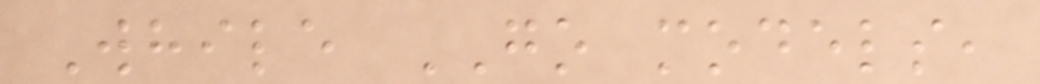While GO models,
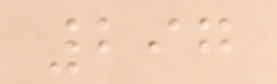297
